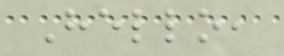Hello,
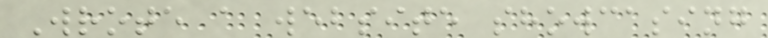Wrote a website showcasing
